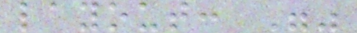layout: ""
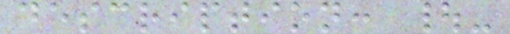description: |-
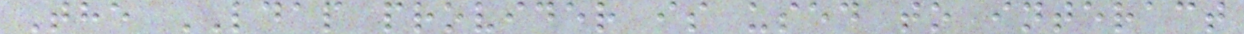The LDAP provider is used to interact
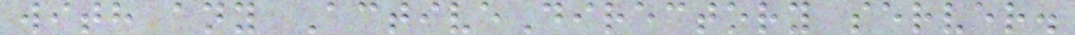with any ActiveDirectory server.
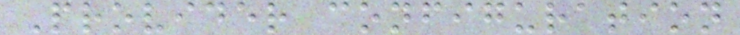Provider configuration
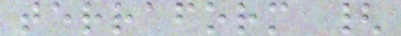terraform {
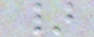}
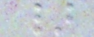}
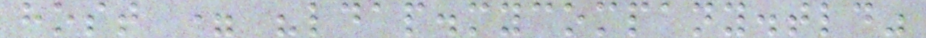host = "ldap.mycompany.tld"
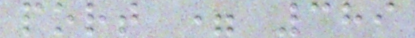port = 389
